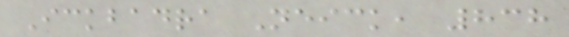Ickbadra Neick, 838
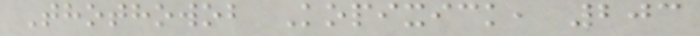Thothowob Kopixick, 203
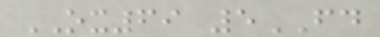OX69 5FD
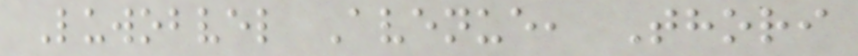Luwobvel Avenue, Thori
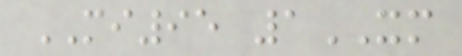MI95 1XM
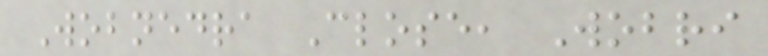Wobnedra Close, Wobri
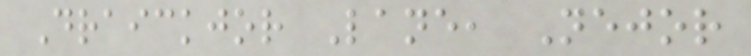Draickjor Lane, Nejor
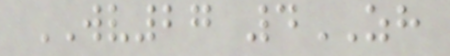WV27 4ZH
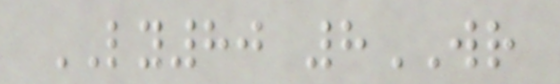LY80 8WR
